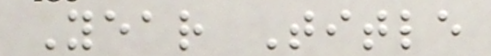Year Title
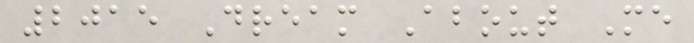2015 Dream About Me
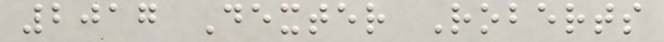2017 Dexter Roberts
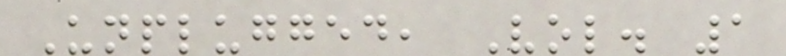Unplugged, Vol. 1
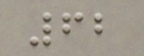62
